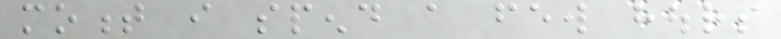moment i spend a few hours
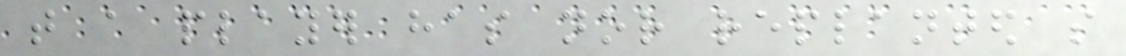that a player has nor replanted so
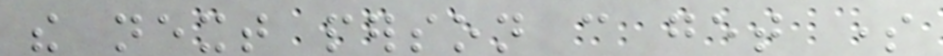the next person can get some
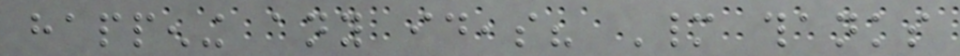happening any ideas? Many thanks
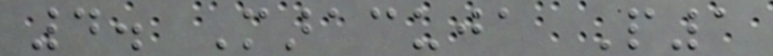4. Maracuja P1
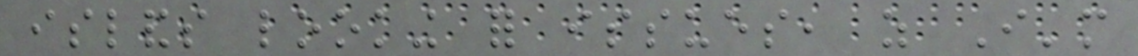islands looking for issues, as I'm
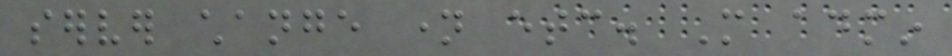server change name etc. More admin
